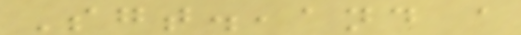Sgt.,and a
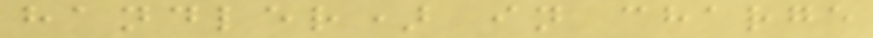handler) in charge
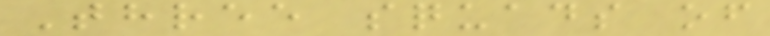Three squads of
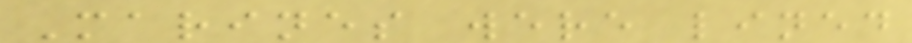Marines were lined
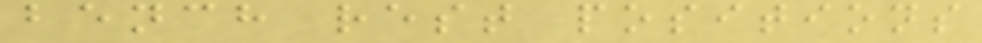bench rest positions
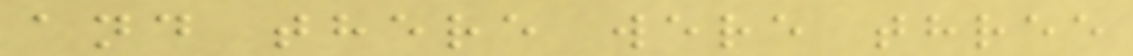and there were three
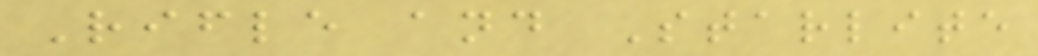Rifle and Starlite
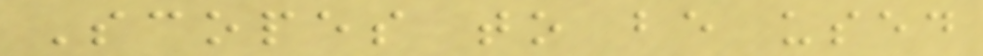Scopes to be used
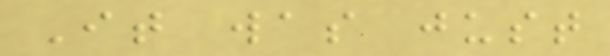It was just
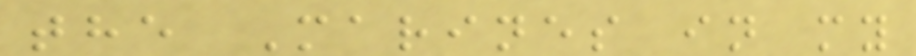the Marines in my
